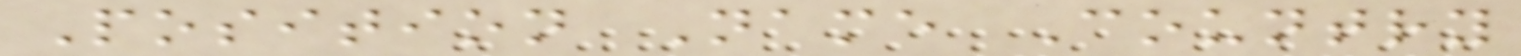Position Name Country
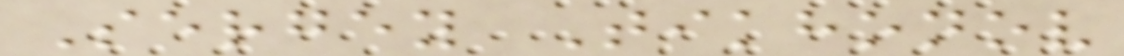Sergey Tikhonov
